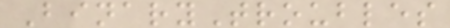BinaryTroubles
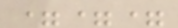===
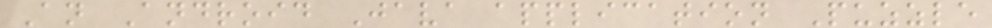An Android Java application Puzzle
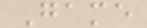Game
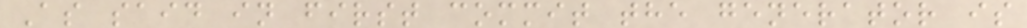As said in first commit the generator is
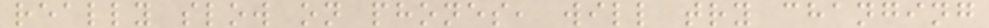really slow on phones, will try changing
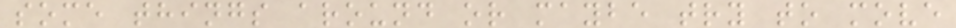some things around or maybe try to move
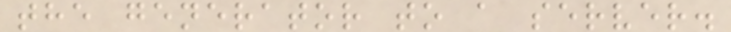the generator to a server.
